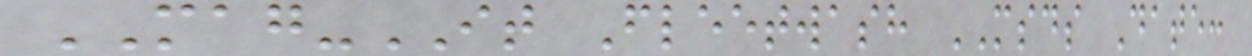MAG-IT Fleetwash MSDS Date:
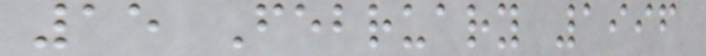15 February 1996
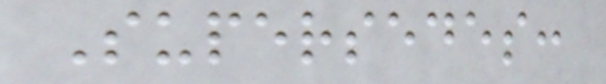Supersedes:
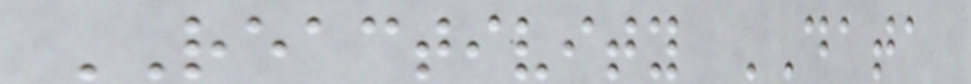REACTIVITY DATA
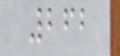262
